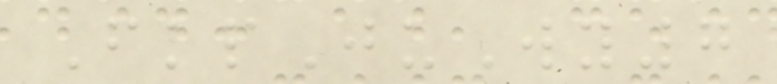FkpJuWy7
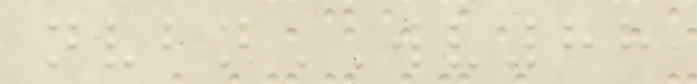nvbnWV88
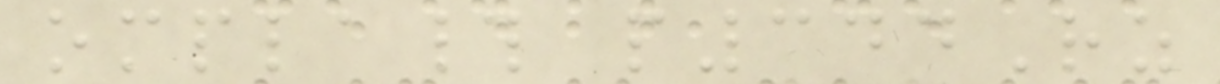ompla# p344Rz
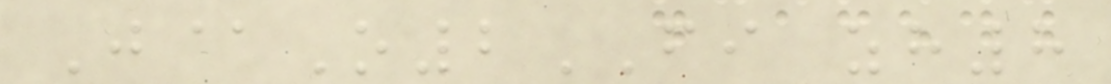J@O2FI zh8
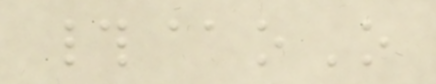#@oO
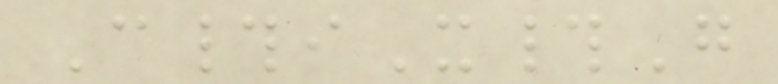C#iX#G
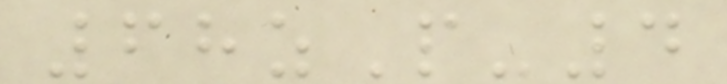68zP-4
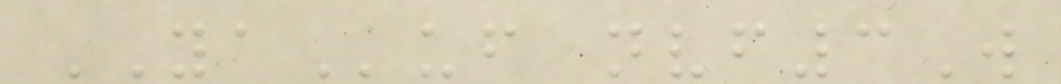YAuf nvf3W
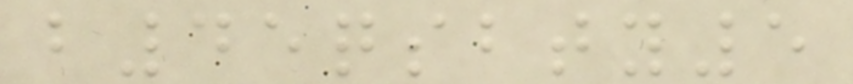b45qsbty5
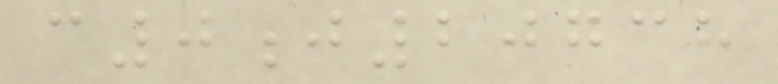c0j20738
